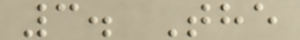3. The
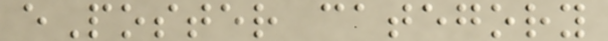ePoster category
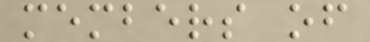members of
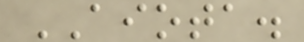AIOTA.
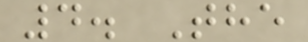4. The
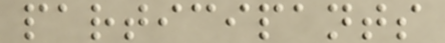participants
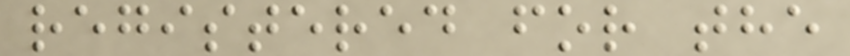registered for the
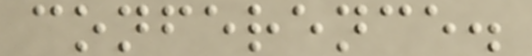conference.
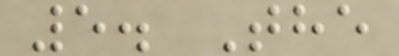5. The
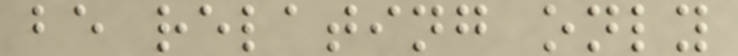be relating only
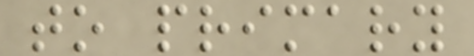to primary
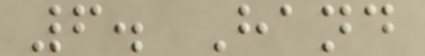6. Hand
